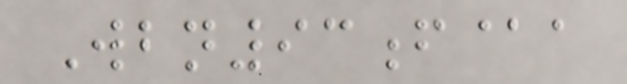Wbn93f@a
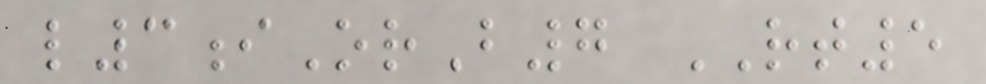l3iOrB7 RT5
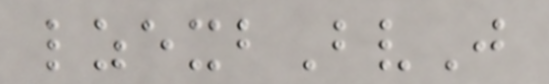lzexbBvJ
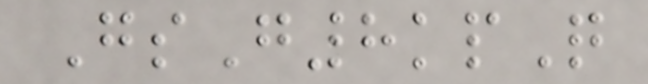GsG8kpQ
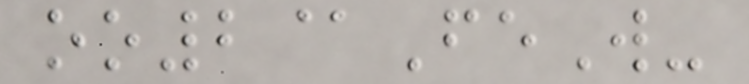oo2@FeW-
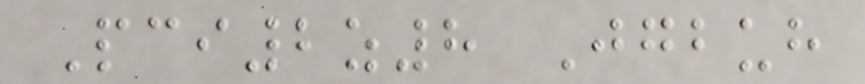Pci2z8 Jgbuh
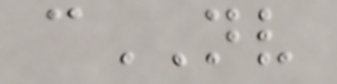cNV
